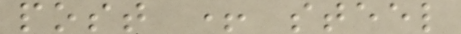post + steel
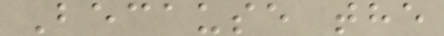Because the
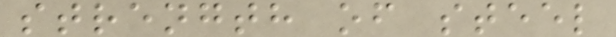strength of steel
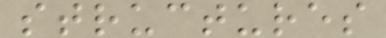structures
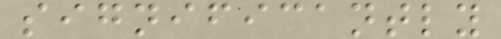significantly
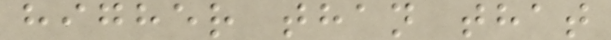higher than that
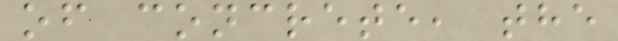of concrete, the
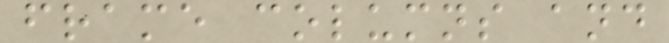frame columns and
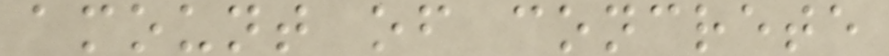amount of concrete
